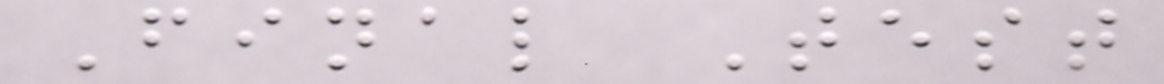Final Test
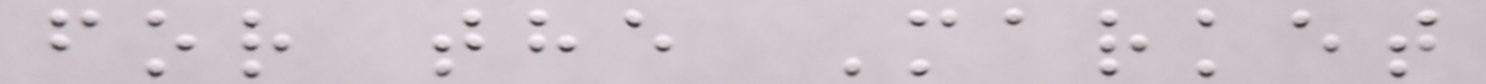for the Market
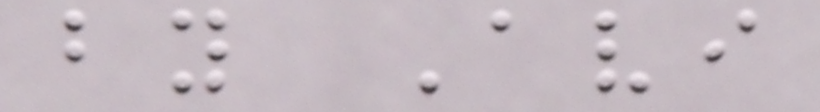by Avi
